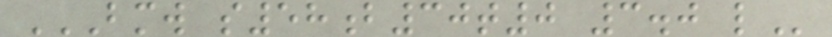BMW S58B30T0 3.0 L
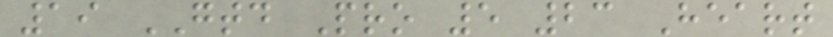19 GTD Pro 5 23 Heart
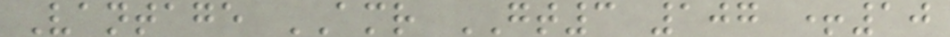Vantage AMR GT3 107 +10
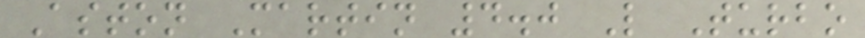Aston Martin 4.0 L Turbo
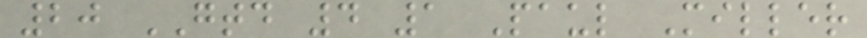20 GTD 4 1 Paul Miller
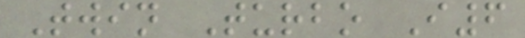Twin Turbo I6
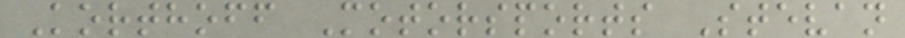Korthoff Motorsports Stevan
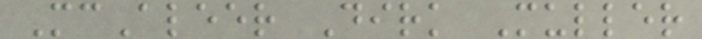McAleer Dirk Muller
